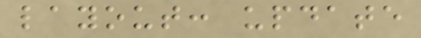layout: update
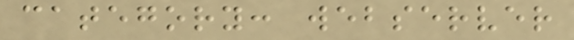category: webserver
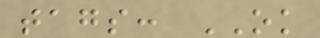tags: OK
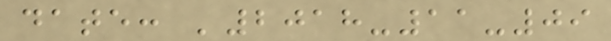date: '2018-11-09
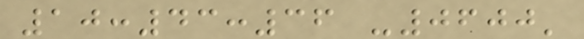10:43:36 -0600'
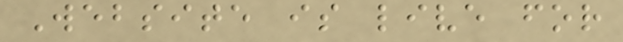Website is live for
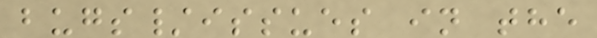bugs/issues in the
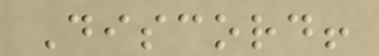Discord!
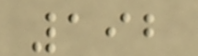192
